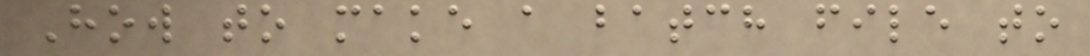How to make a batch file to
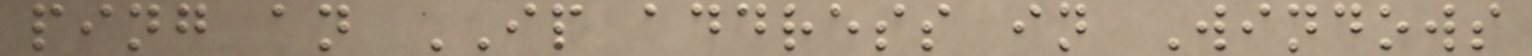ping an IP address in Windows
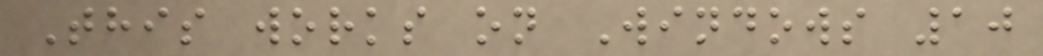This works on Windows 10
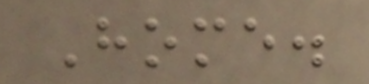Home.
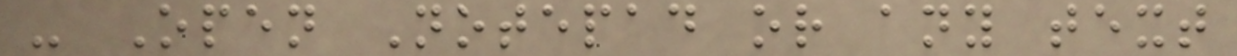- Open Notepad or any text
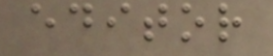editor
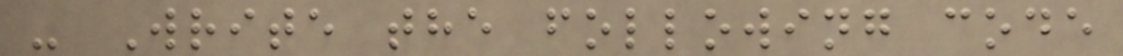- Write the following code
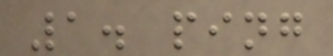1. ping
